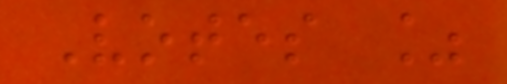Votes %
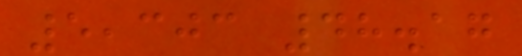5,303 48.17
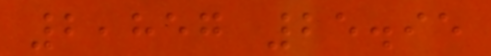2,857 25.95
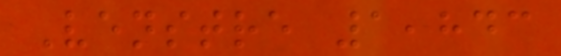Venstre 1,843
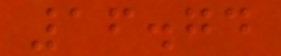16.74
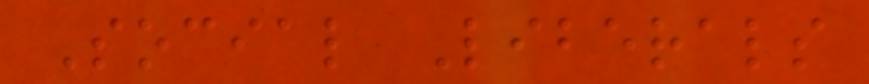Social Liberals
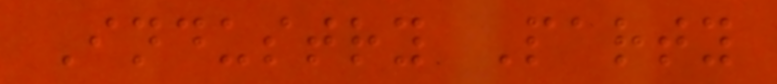Industry Party
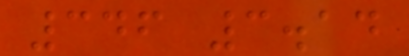346 3.14
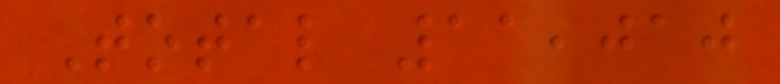Total 11,010
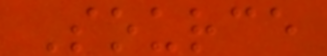Source
